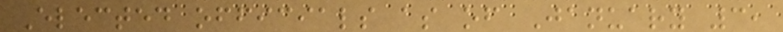Elected officials as of January 3,
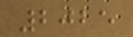2025
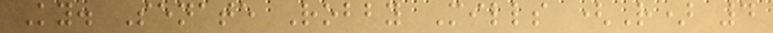Ky. Senate Robby Mills (R) 4
